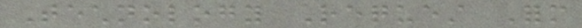Technology Request Form
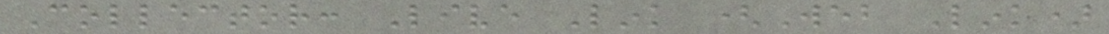Collector: Live Link (Web Link)
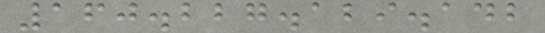160.227.129.142
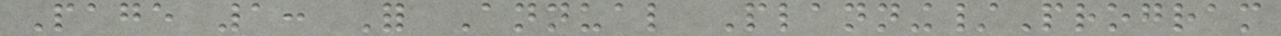Page 1: For Annual Planning/Program
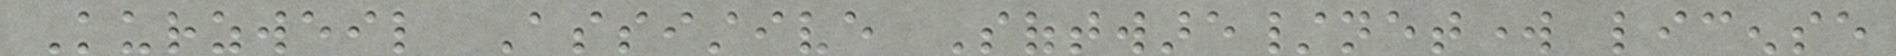Kurzweil Assistive Software/network license
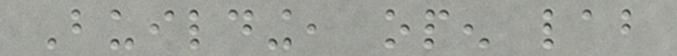Building, open lab
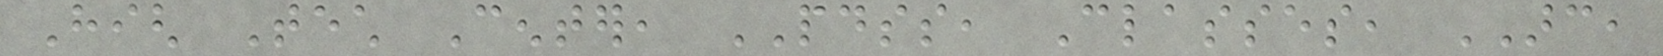High Tech Center, PDSS, Classes, ARC,
